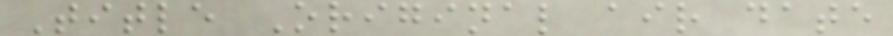Title Original air date
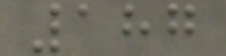187
